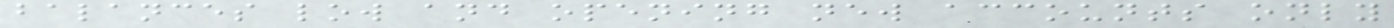balances low and opening new accounts only
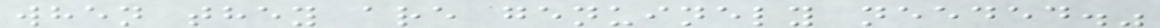when they are genuinely needed."
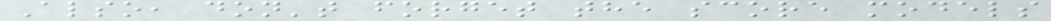Also, don't forget the score models
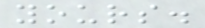yours.
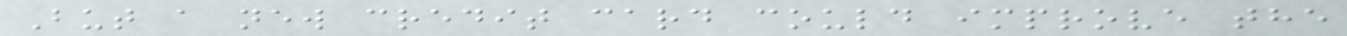But a new credit card could improve the
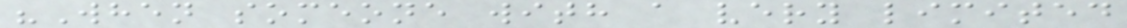"When someone with a very limited
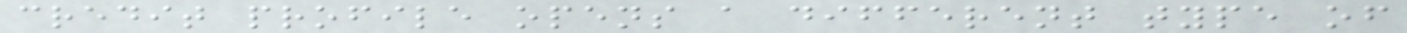credit profile opens a different type of
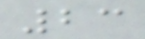23
